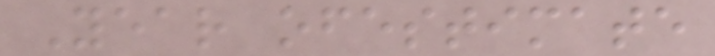Year ofestimate
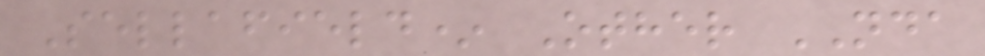Sellafield* Other NDA
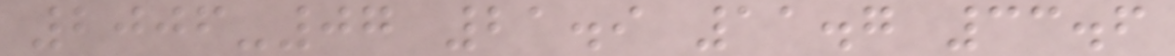2006-07 21.9 11.7 33.6
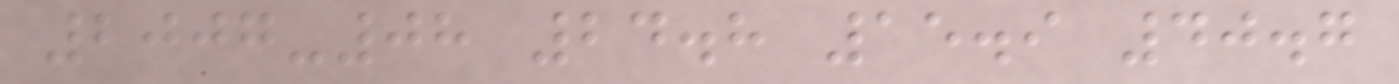2007-08 24.8 15.9 40.7
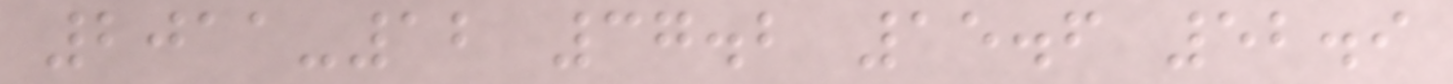2011-12 37.2 15.6 52.9
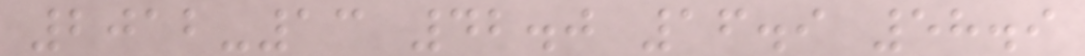2012-13 42.0 16.9 58.9
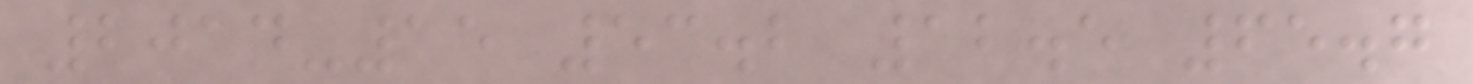2014-15 53.2 12.5 65.7
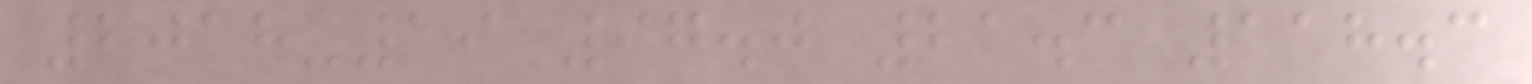2018-19 97.0 21.3 118.3
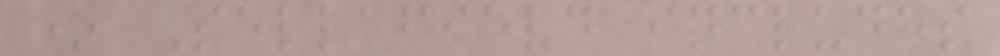* Sellafield includes
